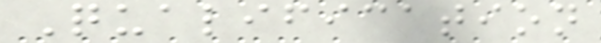Qualification
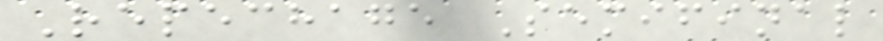Repechage Semifinal
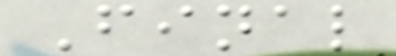Final
